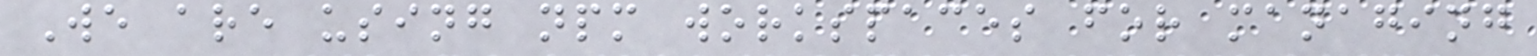We are using npm workspaces for managing
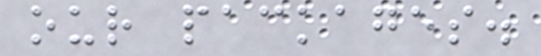our packages.
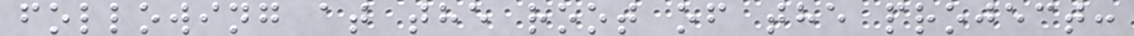following at the root of the project:
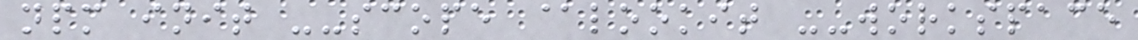npm init --scope @lookit --workspace
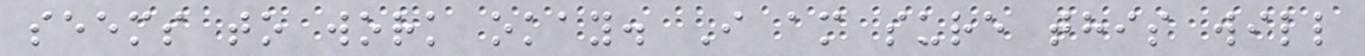seems to work okay. I am sure this will
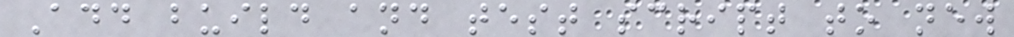Add build and test script to new
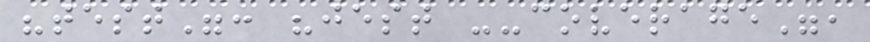"test": "jest --coverage",
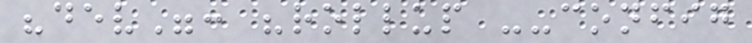"dev": "rollup --config
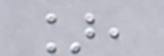],
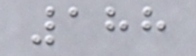188
